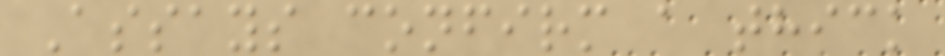Assays confirm a thick
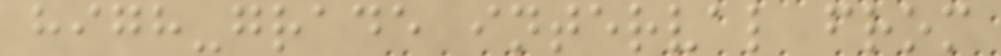high-grade interval from
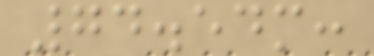74.54m:
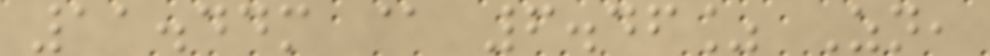11.44m @ 6.46% Zn,
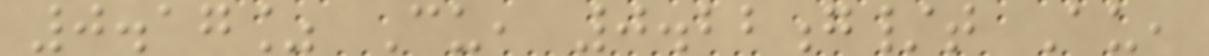0.17% Cu, 0.22g/t Au,
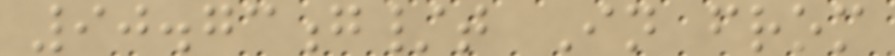90.73g/t In from
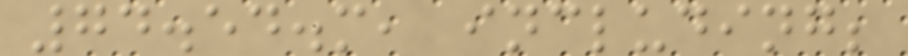74.54.m, including;
